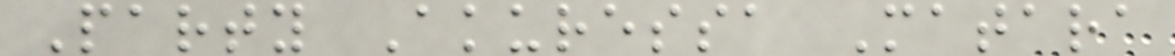Party Akuressa Matara
